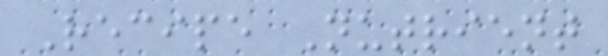Recipe Nutrient
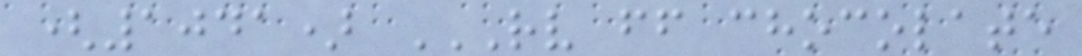(1041) RV FF CHOCOLATE
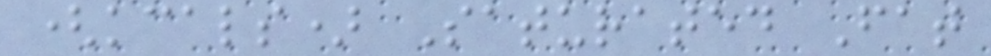(kcals) Saturated Fat
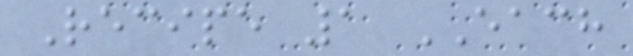Recipe 1 EACH
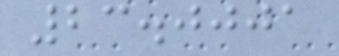23.0001
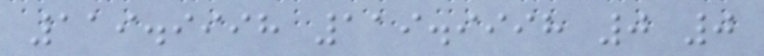119.9998 119.9998 0 0
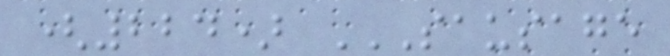(224) SAUSAGE
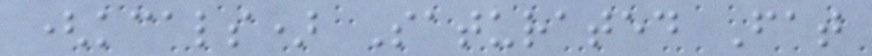(kcals) Saturated Fat
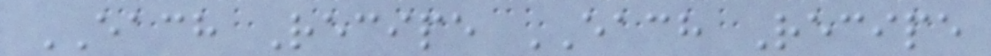EACH Recipe EACH Recipe
